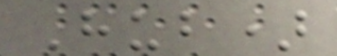Hub)
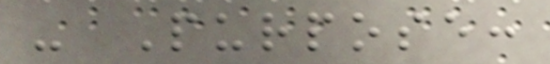- Purpose:
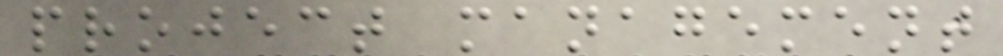project management
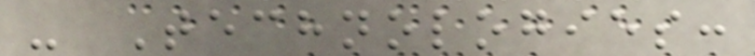- Technologies:
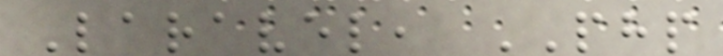Laravel, PHP
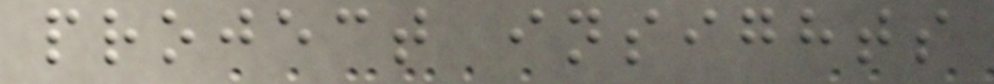project insights
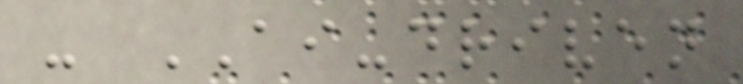- AI-driven
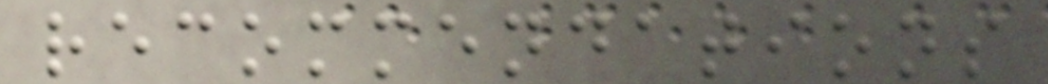recommendations
